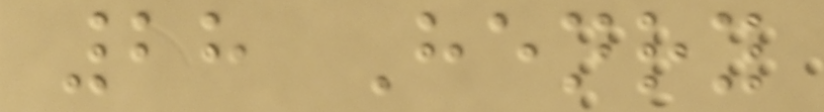28 Henry
